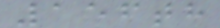156th
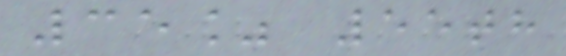35% 55th
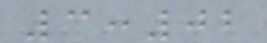3:02
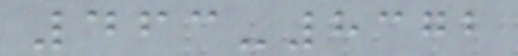463-8372
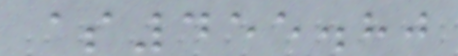$455.80
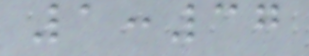1:37
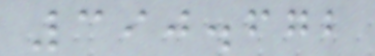390.672
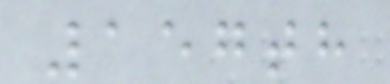157th
